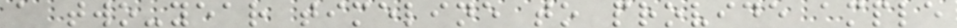a two-year timeline to provide ample
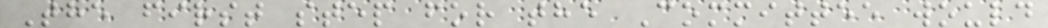The first step for the Committee would
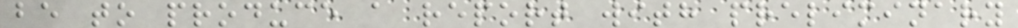be to produce a report with preliminary
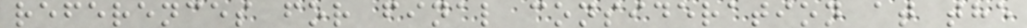references for final consideration at the
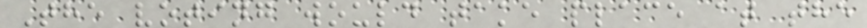The voting would take place at the
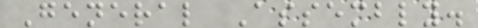General Assembly.
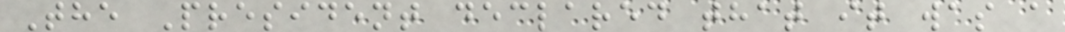The President declared that it was a
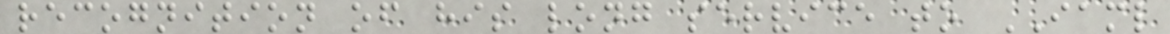recognition of his long service to IAML
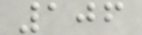106
